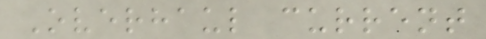Overhaul current
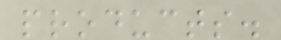products.
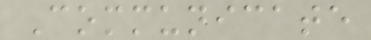Communicate
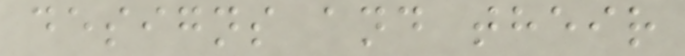designs and their
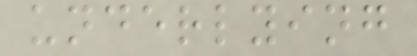underlying
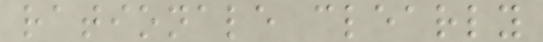rationale clearly
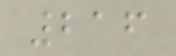216
